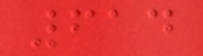614
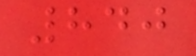840
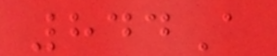844A
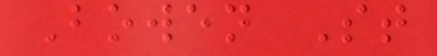Bowen St
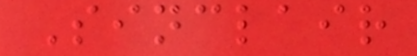Sinclair
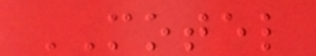MOTEL
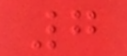7
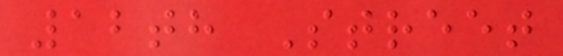12th Street
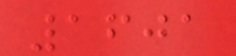1601
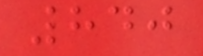840
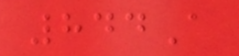844A
